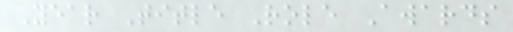Year Title Role Awards
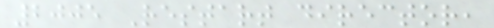2005 Restart director,
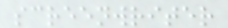screenwriter
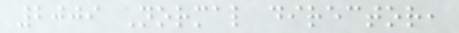2009 Normal director,
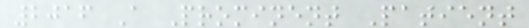2016 A Prominent Patient
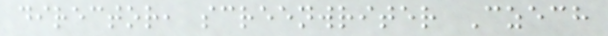director, screenwriter Czech
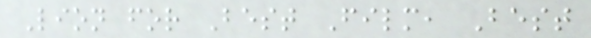Lion for Best Film, Best
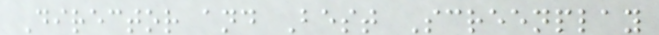Director and Best Screenplay
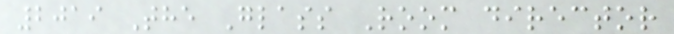2019 The Glass Room director
